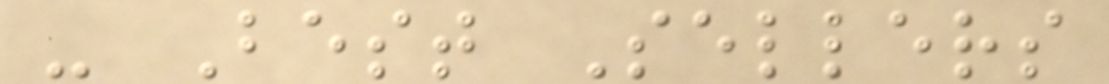- Best Sellers
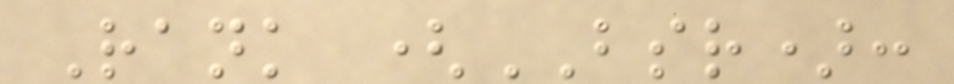Rank (BSR):
